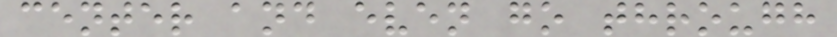center and even go through
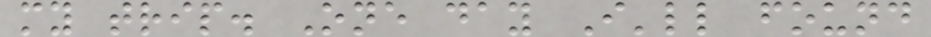my trip. One day I'll found
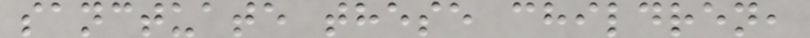sanctuate these children,
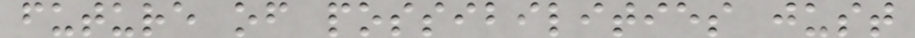future of possibilities just
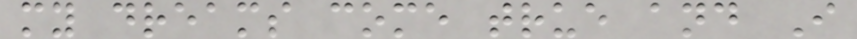my dreams come true and I
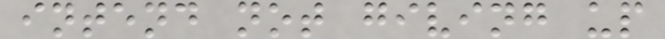intend not giving up
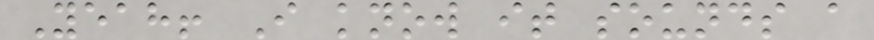Yeah! I know it sounds a
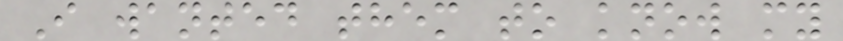I wanted them to know my
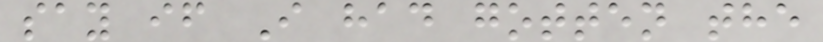say if I had gotten the
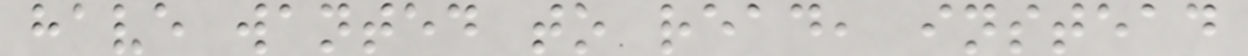have wanted to read, instead
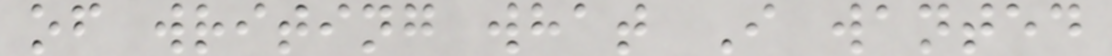of writing what I wanted
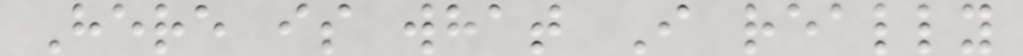Here is what I really
